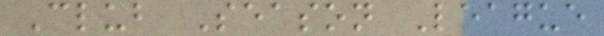Club Season League
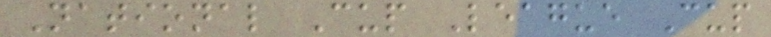National Cup League Cup
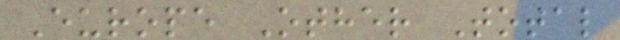Europe Other Total
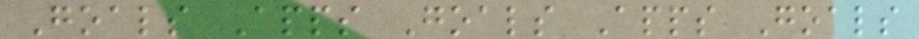Goals Apps Goals Apps Goals
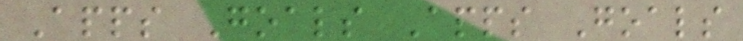Apps Goals Apps Goals
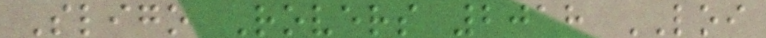Sligo Rovers 2018 LOI
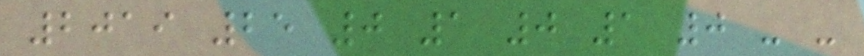2019 25 0 1 0 1 0 - -
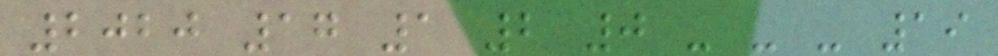2020 17 1 2 0 - - - 19
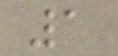1
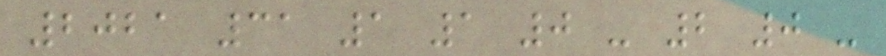2021 31 1 1 0 - 2 0 -
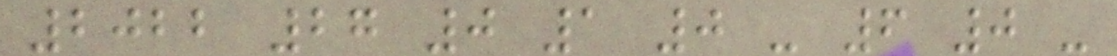2022 27 0 1 0 - 6 0 -
